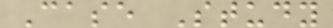Case Study
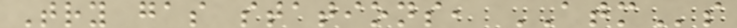Try gas stations, ATMs
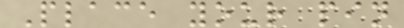Place your pin
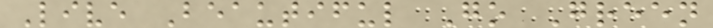Live Beautiful Go Green
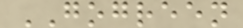GOGREEN
